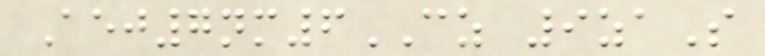Aej7nm6CZ 9zaS
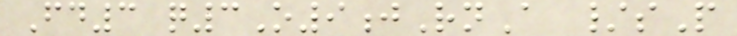Fd3 q3O9jRnA /sP
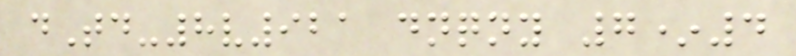dTd-8v921 dnqny 7*4
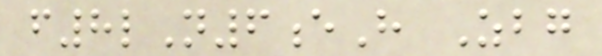f8lN6eH Zbg
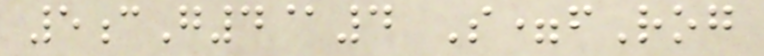5cG4@4 S=fRog
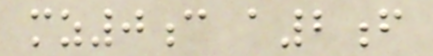mz0c a2f
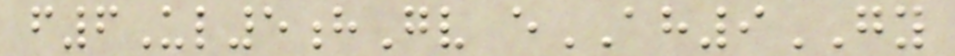f6Ul5hGv eAH9GY
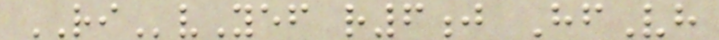RIvYef r6j HfVh
